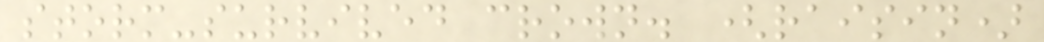storm-survived crown. (raisin)
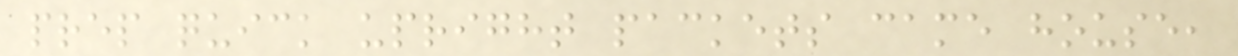prep quick upright packets came house,
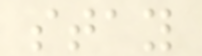stay
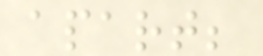apart;
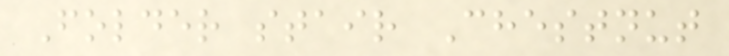Folder stair Chestnut
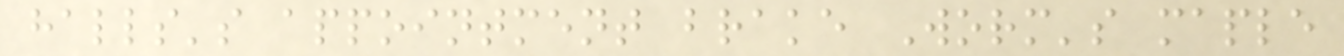halls's appointment brake Worm's maple
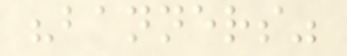"banners"
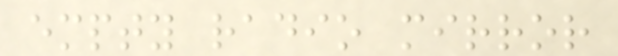empty radio mirror
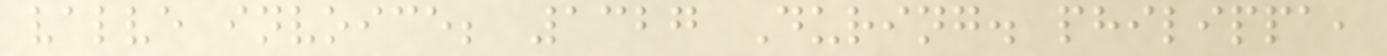valve invoice; 1327 During. philippa,
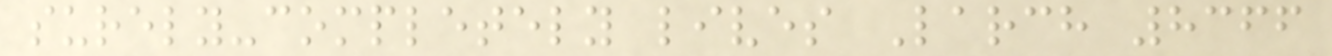surely-completely lives Larch 8366
